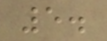5.
